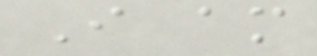I am
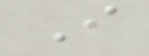I
